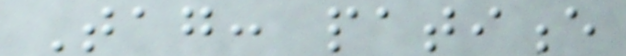Tag: patience
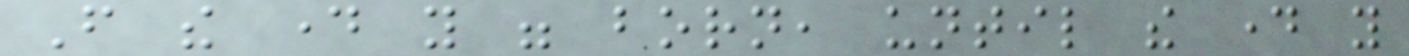From the day you were born, until the day you
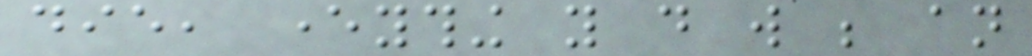die, everything you do will be an
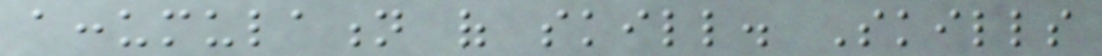accumulation of skill. Skills
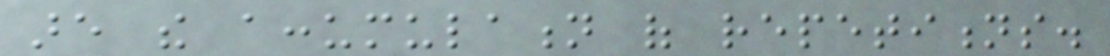are the accumulation of repetitions.
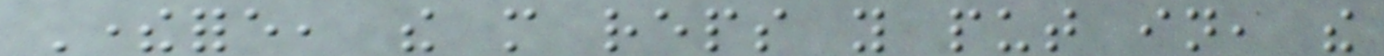Therefore, the more reps you put in, the
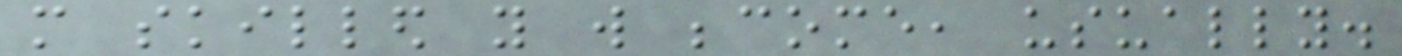more skilled you will become, usually.
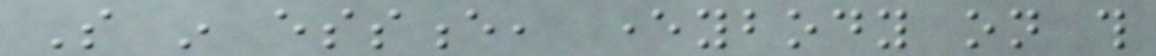So in essence, everybody on this
